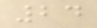24
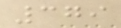379
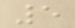5
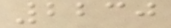2230
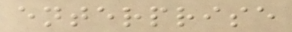enterprise
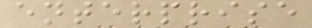enterprise
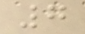7
